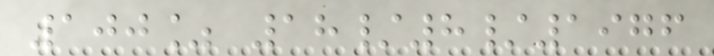100% 18/8/1976
